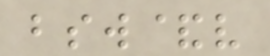bsw&v
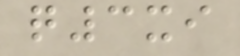q3xi
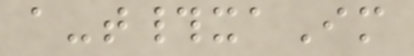a-t#xaIm
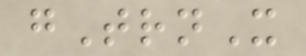gTrnX
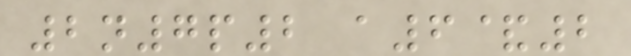2n7p2 a6&2
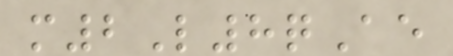m2L8qAe
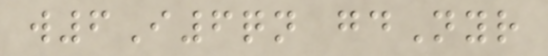w6I6qn gdNyr
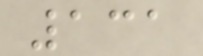131
